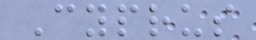Cyprus
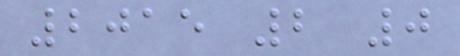2015 2 0
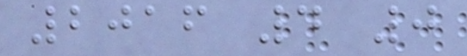2016 4 0
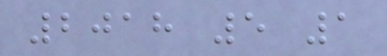2018 5 1
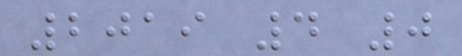2019 4 0
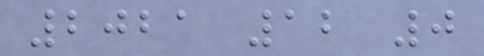2021 12 0
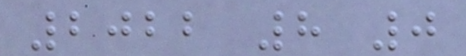2022 8 0
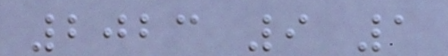2023 9 1
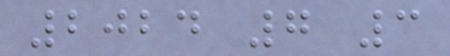2024 7 3
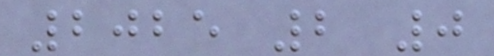2025 2 0
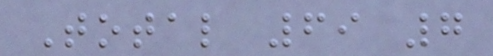Total 69 7
